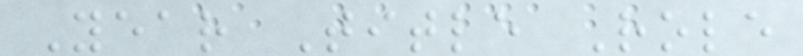Year Title Role
